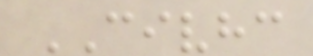CIVHC
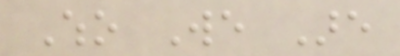Who We Are
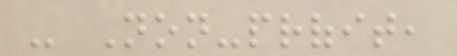- Non-profit,
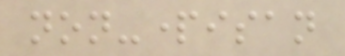non-partisan
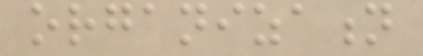organization
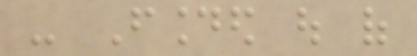- Founded out of
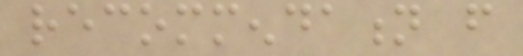recommendation from
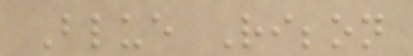Blue Ribbon
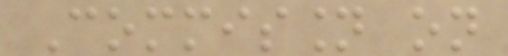Commission on
